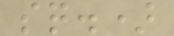sq.)
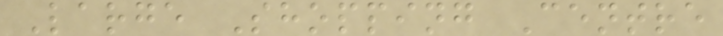Large Shopping Centre
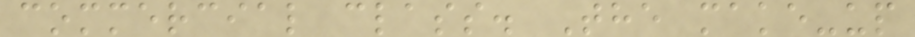commercial class. The make-up
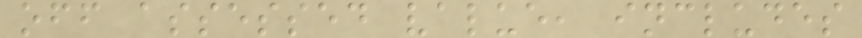off assessed value, includes
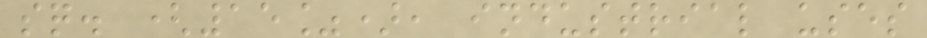sq. (15%), industrial uses
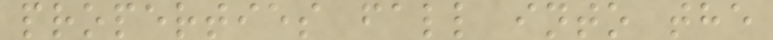properties fall into the
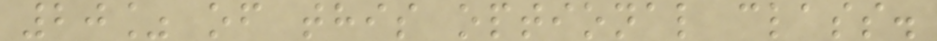20% of this optional class.
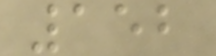152
